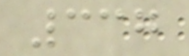337
